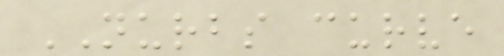NURBS curve
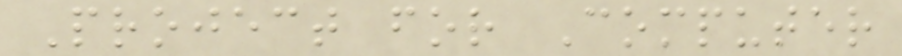Project for Computer
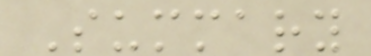Summary
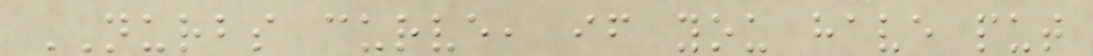NURBS curve, if you have put
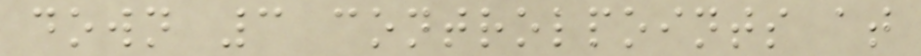down 3 controlpoints at
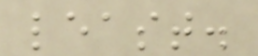least.
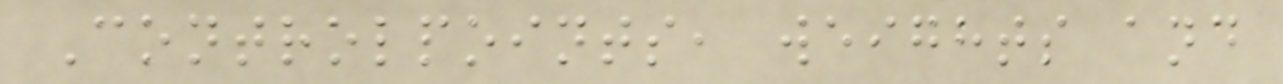Controlpoints, weights and
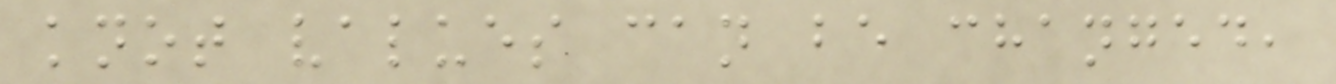knot values can be changed,
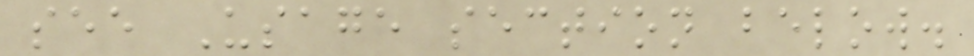see Usage section below.
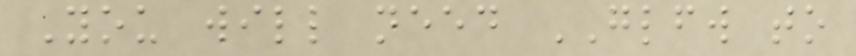You will need GLFW to
